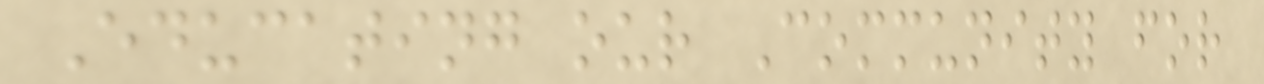Educating our Community for
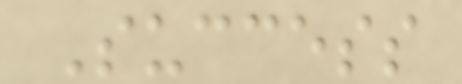Success
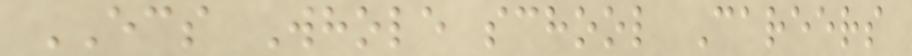ECS Whole school Careers
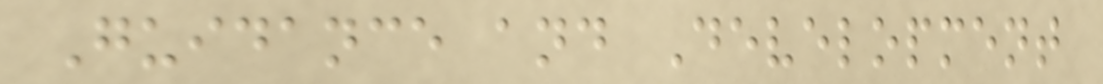Guidance and Development
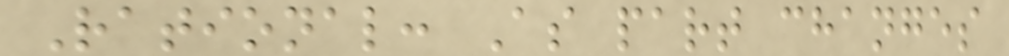Rational: As part changes
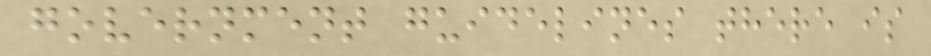government guidelines there is
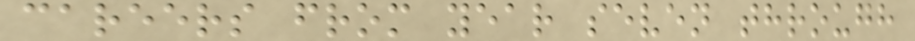careers from year seven through
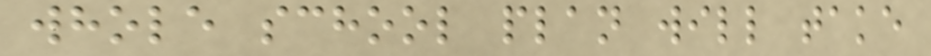whole school plan will take
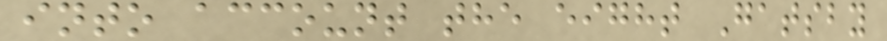into account the eight Gatsby
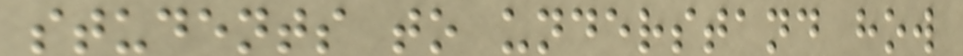students to understand how
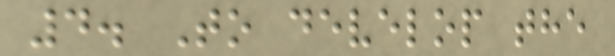4. To develop the
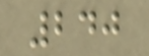240
